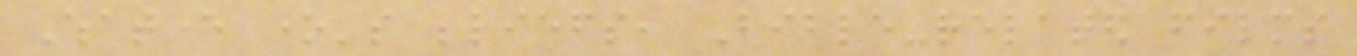Whatever one's beliefs, Bible-related films
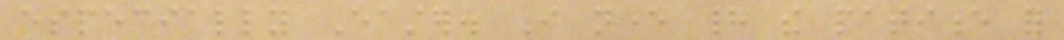especially Easter. I never had the patience for
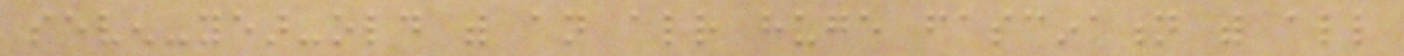seven-year-old with an already huge fascination with all
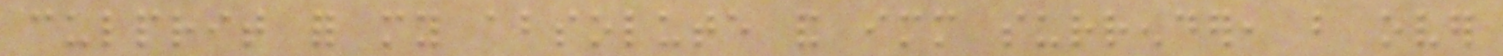culprit for my absolute and immediate surrender, but over
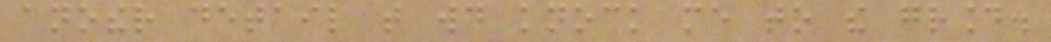another detail that would knock me to the ground.
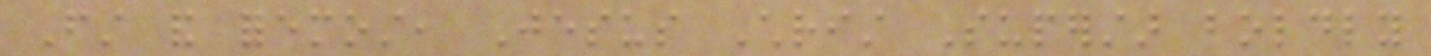First and foremost, Jesus Christ Superstar boldly
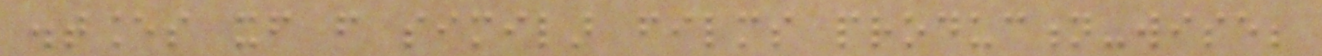distances itself from similar films production-wise;
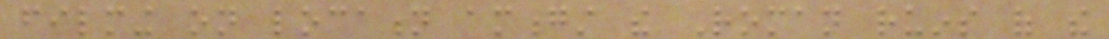filming on location amongst the Roman ruins of the
